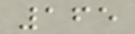165
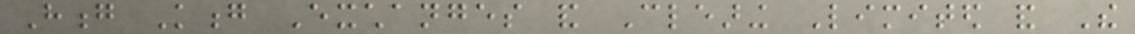Hong Kong Exchanges and Clearing Limited and The
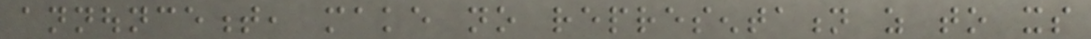announcement, make no representation as to its
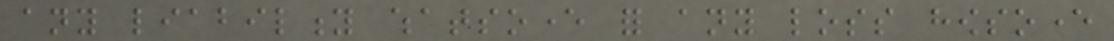any liability whatsoever for any loss howsoever
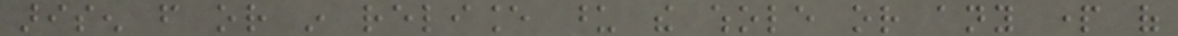arisen from or in reliance upon the whole or any part of
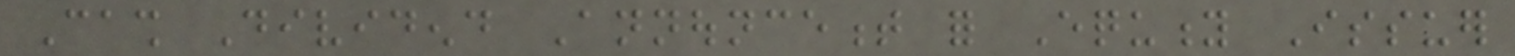Cash Dividend Announcement for Equity Issuer
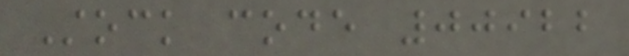Stock code 00922
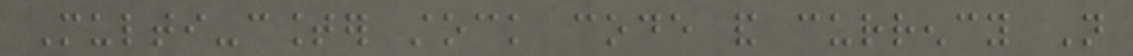Multi-counter stock code and currency Not
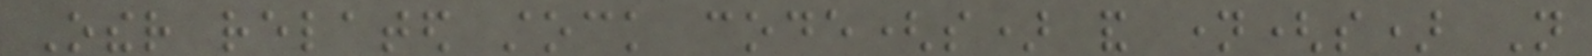Other related stock code(s) and name(s) Not
